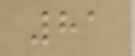81
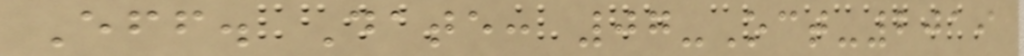Eff. Date: 07-Oct-2019
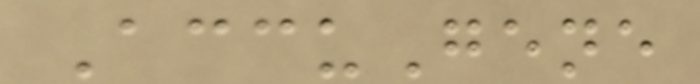AccuGene
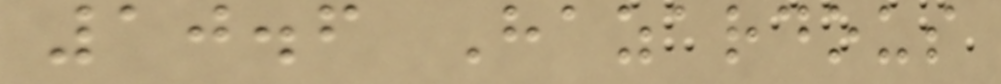10.6 Hazardous
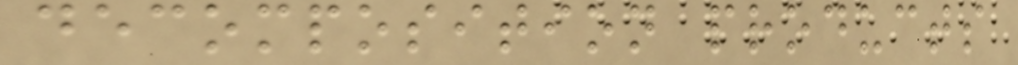decomposition products
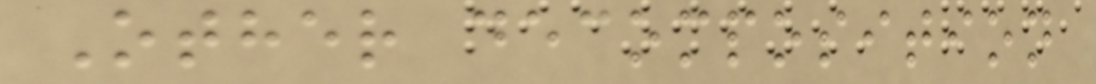Other decomposition
